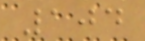104
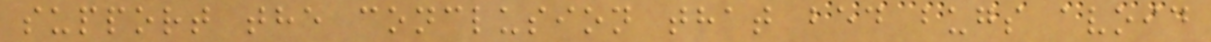support the conclusion that bed bugs avoid
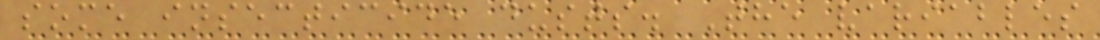some insecticide dusts. The variables
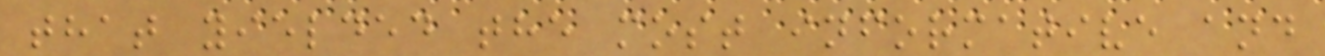that yielded the most informative and
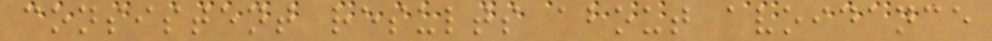consistent results about avoidance
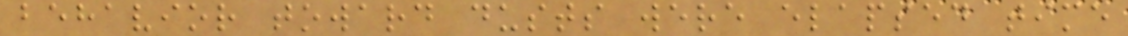behavior toward dusts were elapsed time
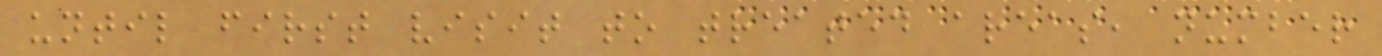until first visit to treated areas, number
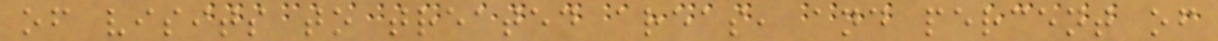of visits to treated areas, and percent of
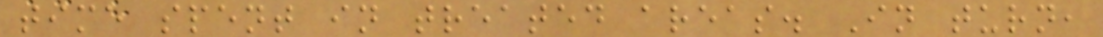time spent in treated areas. In turn,
